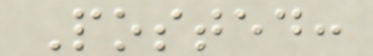Posted:
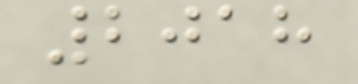2018
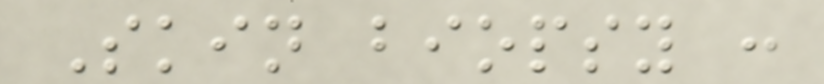Skin biopsy :
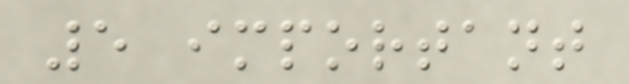5 important
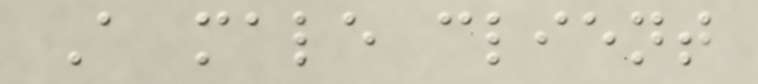A male client
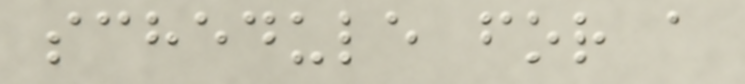schedule for a
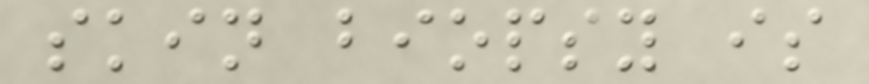skin biopsy is
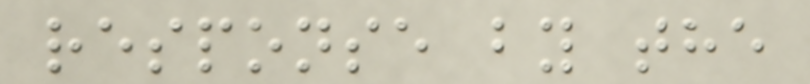response by the
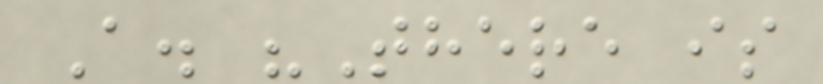A. "There is
